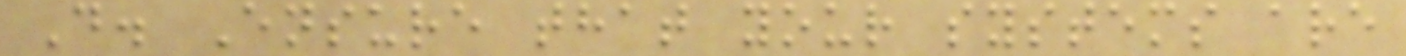D. Ensure that your systems are
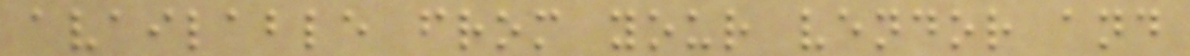available from your vendor and
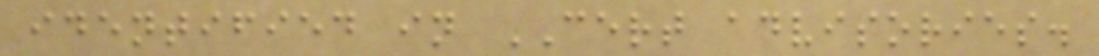identified in CERT advisories.
